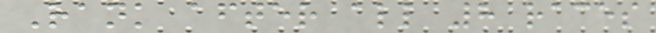Rank after all 8 races
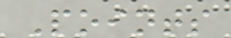Points
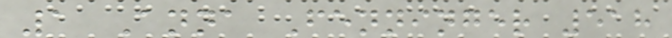1 Anna Fenninger 518
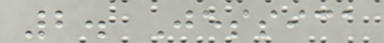2. Jessica
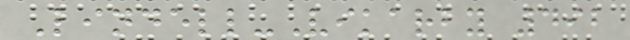Lindell-Vikarby 492
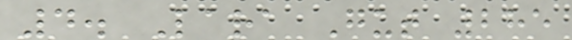4. Lara Gut 285
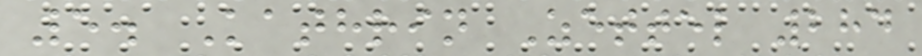5. Kathrin Zettel 284
